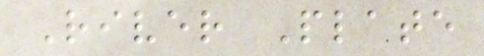River Plate
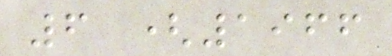6 (1966
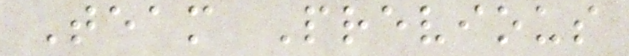Team Previous
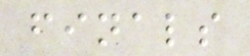finals
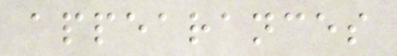appearances
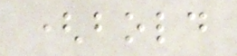(bold
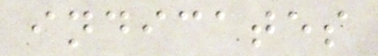indicates
